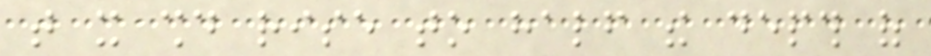that it should rise to half the depth of
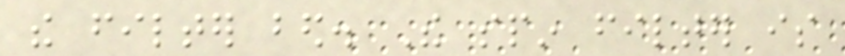the filter bed. The spin filter is
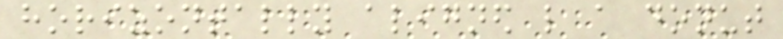horizontally aligned like a donut
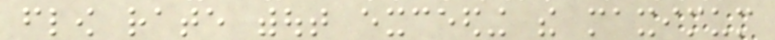flow rate without exceeding the maximum
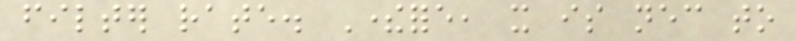filter rate. Therefore, it is necessary to
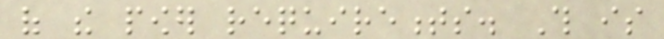of the power requirements. This is
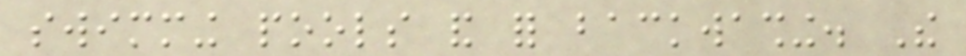swimming pools and for backwashing. The
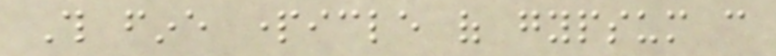This fine particle of gypsum can
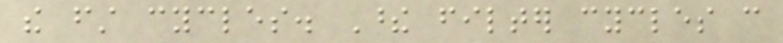the first cycles. These filter cycles can
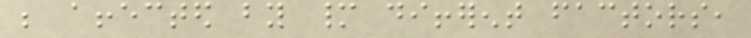be affected by many different factors,
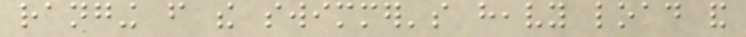ranging from the swimmer's heavy load and
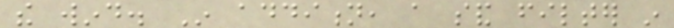the wind. In addition, a sand filter in
